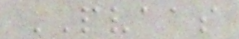PVAAS
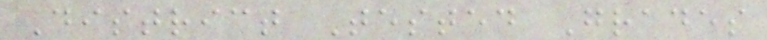District Tested Grades
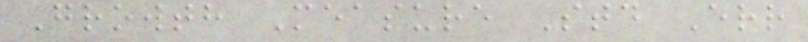Growth Measure Std Err
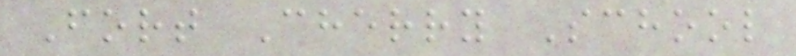Fort Cherry School
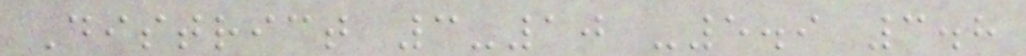District 3-10 -5.9 3.8
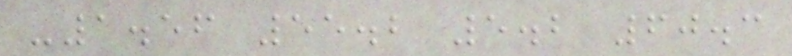-1.56 55.2 5.2 60.3
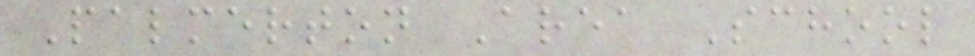Palmerton Area School
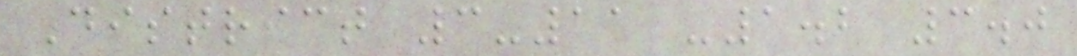District 3-11 -1.2 3.0
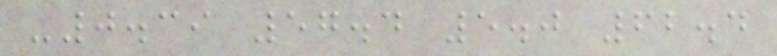-0.39 57.4 5.0 62.4
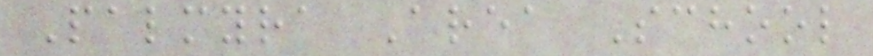Palmyra Area School
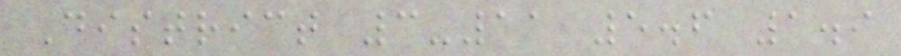District 3-11 5.6 1.9
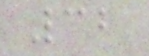32
